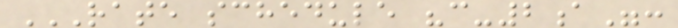RATE SCHEDULE "C-2A":
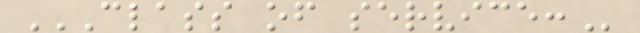CLASS OF SERVICE:
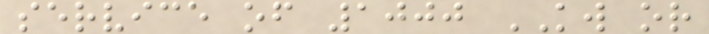service of 1000 KW or
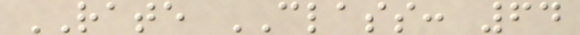RATE CLASS: 64
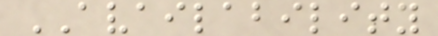AVAILABILITY
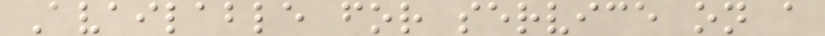Available for service on a
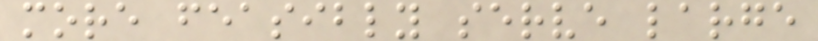more feasibly serve large
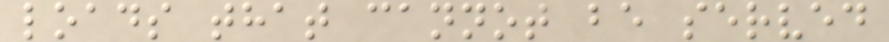loads that cannot be served
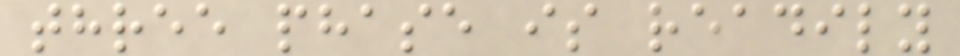three phase is readily
